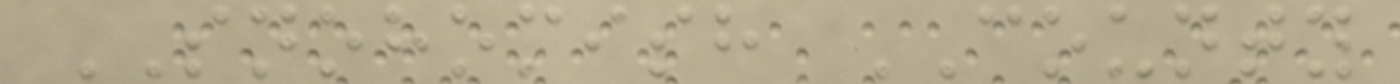SNOHOMISH COUNTY
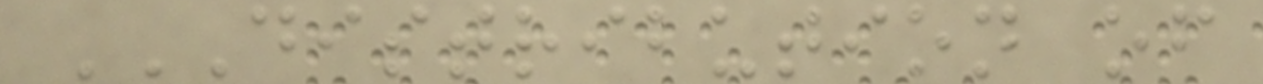DISTRIBUTION OF
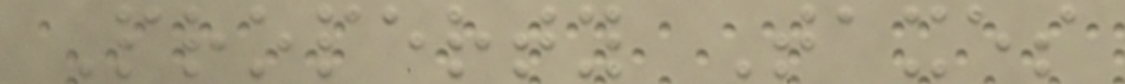Property Taxes
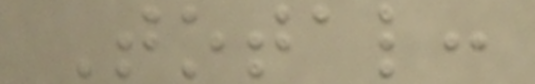Total:
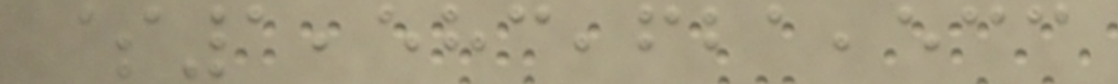$1,583,621,533
